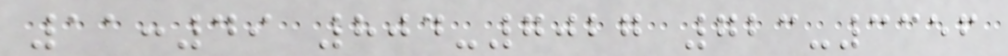11:49 804-7027 723-3356
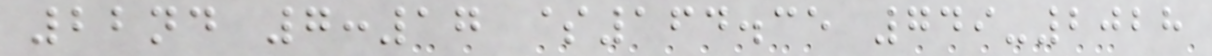22nd 7:17 $164.35 749-2028
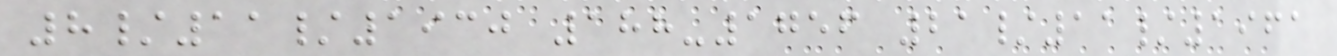8/11/1930 188-1756 21/11/1961
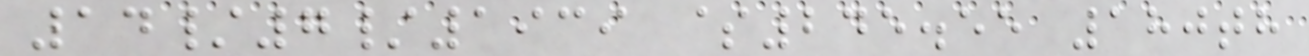14/7/1939 $245.55 180th
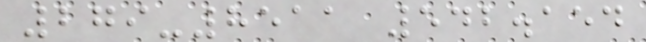279-8511 542.154
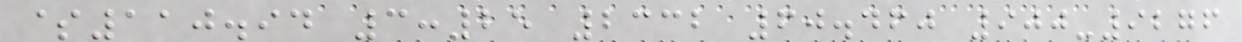$110.94 3:25 2332 60.460 900-9276
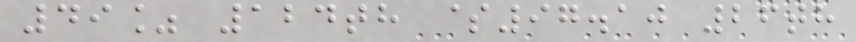49% 124th $97.10 26th
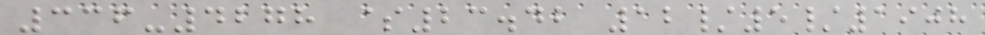336-4278 $23.42 12/5/1908
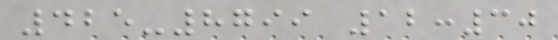425-8799 12:30
